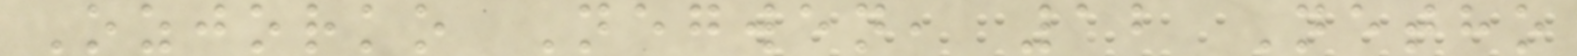Ozjorko Negwen, 12 Netho
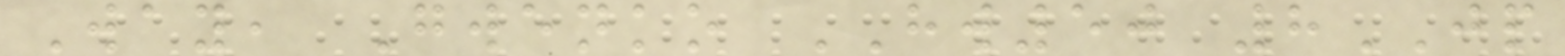Way, Gwenko HW50 8JP
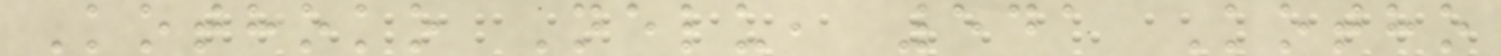Kothoko Nelu, 541 Kotho
